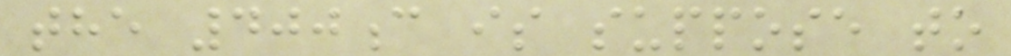the 400c is suppose to
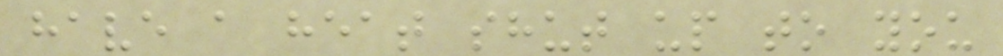have a heat shut up to you
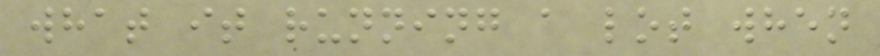what it running a lot when
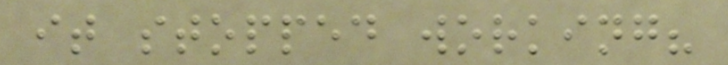it stopped working?
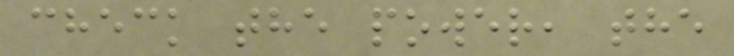check the power, the
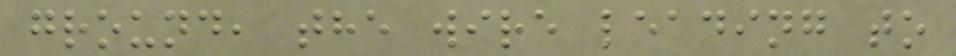ground, the wire leading to
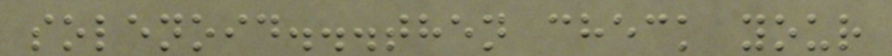solenoid...then check your
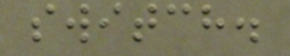switch.
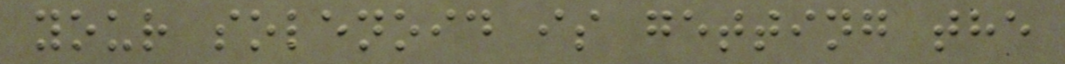your solenoid is getting the
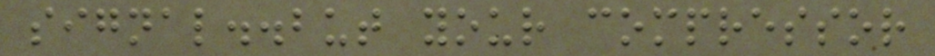signal..but your compressor
